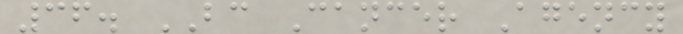36. BC Cancer Agency
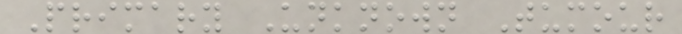Primary Unknown Tumour
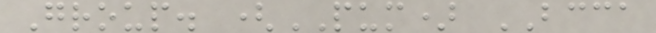Group. (PUM) BCCA
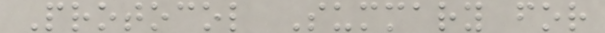Protocol Summary for
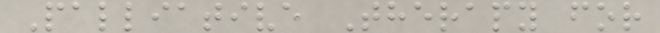Palliative Therapy for
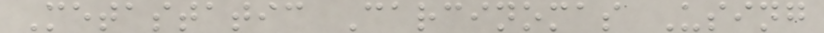Metastatic Carcinomas Using
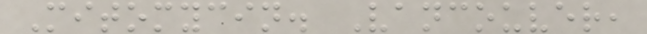Mitomycin. Vancouver,
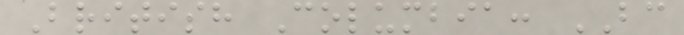British Columbia: BC
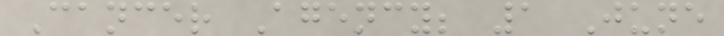Cancer Agency; 1 June
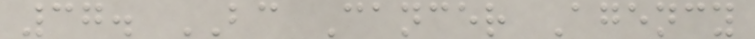37. BC Cancer Agency
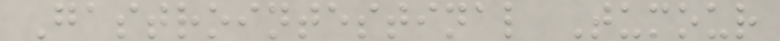Gastrointestinal Tumour
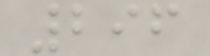296
